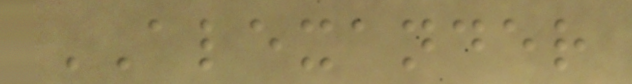ALEXANDER
